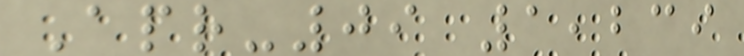Apr-09 1,239
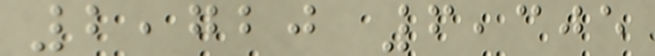2,720 6,305
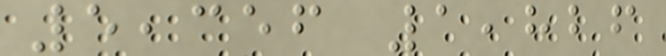5,356 1,826
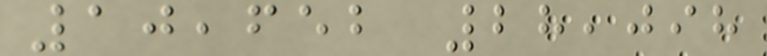10,652 28,098
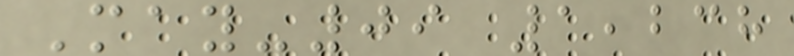May-09 1,238
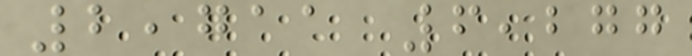2,711 6,277
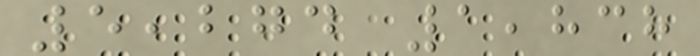5,274 1,838
